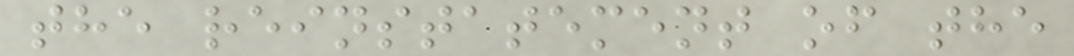the reinstatement of the
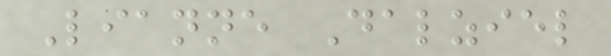Lianne Dalziel
